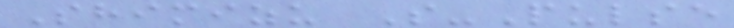Shimizu S-Pulse
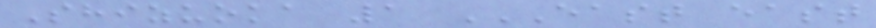Shizuoka 1 EAST EAST
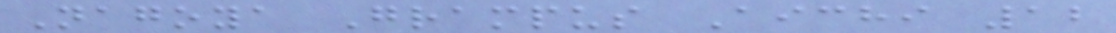Nagoya Grampus Aichi 12
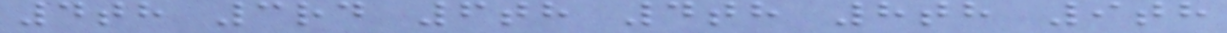4th 3rd 6th 4th 8th 9th
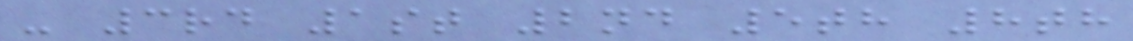- 3rd 1st 2nd 5th 8th
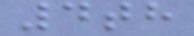4th
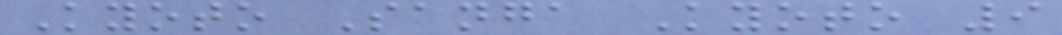Kyoto Sanga Kyoto 9
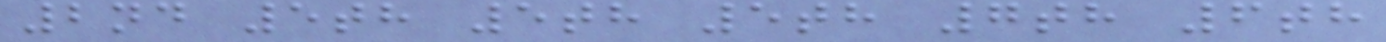2nd 5th 5th 5th 7th 6th
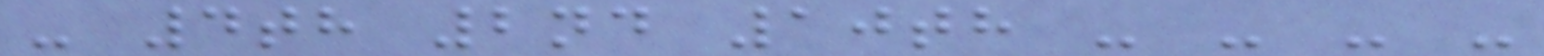- 4th 2nd 10th - - - -
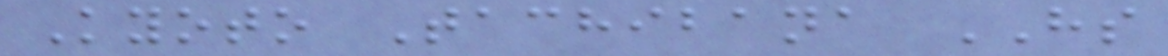Kyoto Tachibana HS
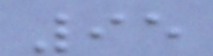95
